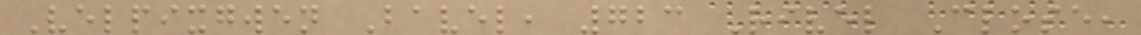Velpixgwen Bavel, 723 Rivel Close,
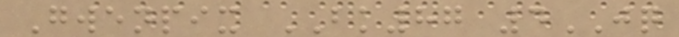Gwenpix BK87 4JQ
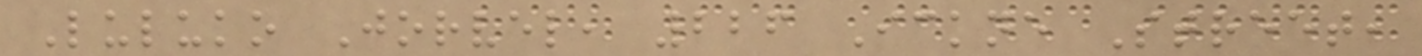Luluko Jorvel, 226 Ickne Street,
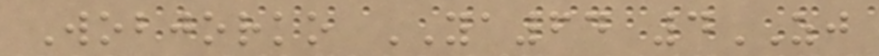Wobjorko YA64 4ZJ
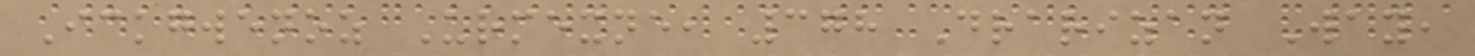Ickgwenoz Urmexne, 378 Drarizan Way,
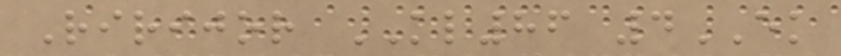Ririjor KL86 4EK
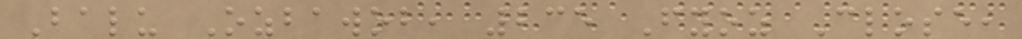Balu Ozbawob, 235 Fyoz Close,
